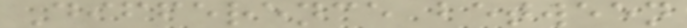Difference between
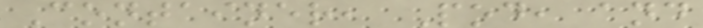Container, Pod, and
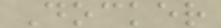Docker
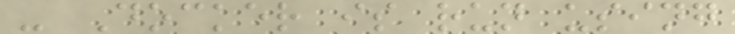- Docker is run using
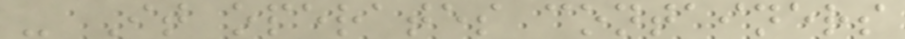- It operates containers
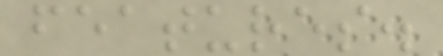features.
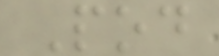Pod
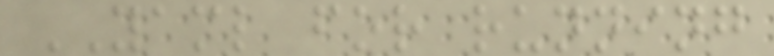YAML for running
